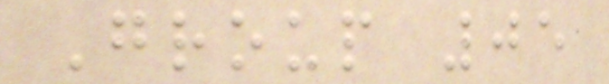Group 05
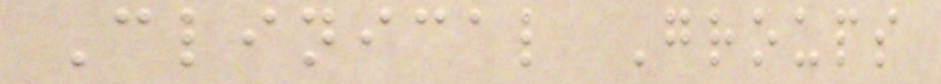Clinical Groups
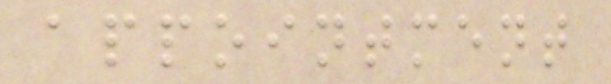appointment
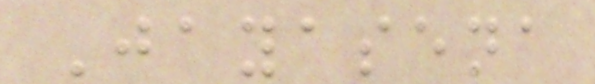Jayasena
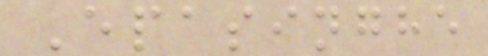Epasinghe
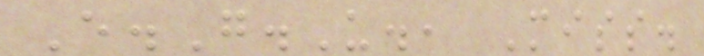E.G.U., Miss.
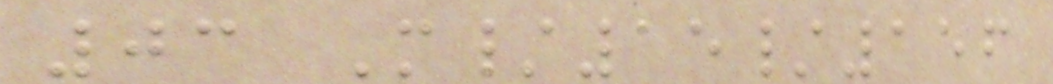03 M/15/156
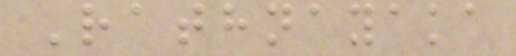Rathnayaka
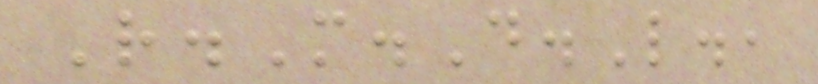R.M.D.L.,
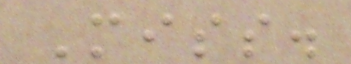Miss.
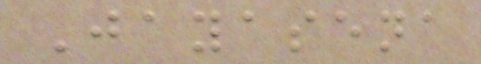Jayasena
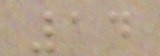14
